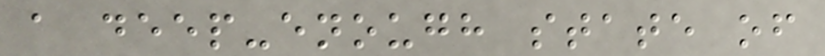a deep-enough state of
